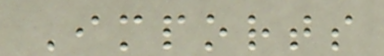Imports
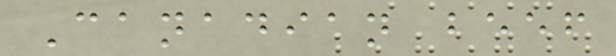Canadian beef
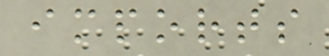imports
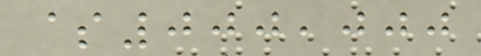$000,000
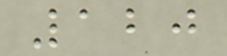120
